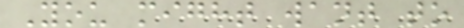You might want to
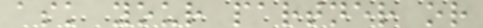ask your partner or
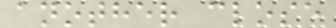another close
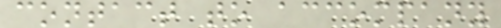contact to accompany
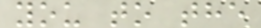you to the
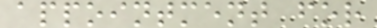appointment for
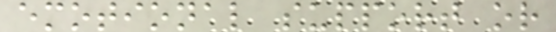emotional support or
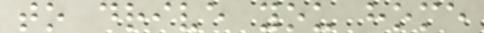to drive you home
